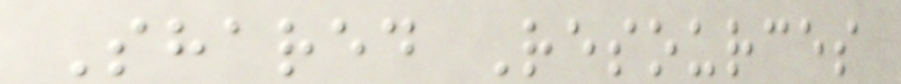Shared Resources
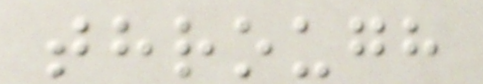through
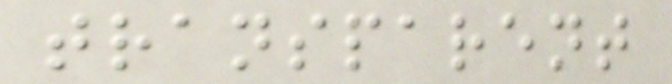transparent
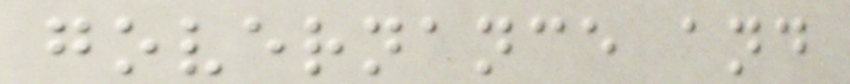governance and
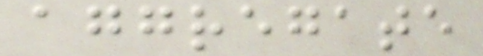aggregate
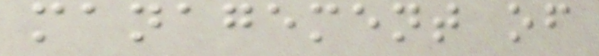management of
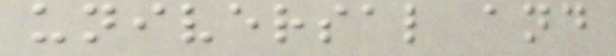universal and
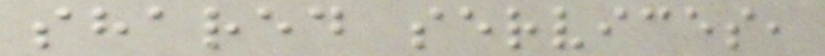shared services,
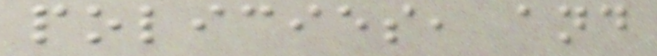policies, and
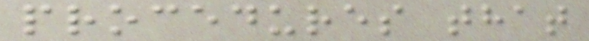procedures that
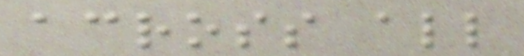across all
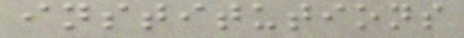institutions
